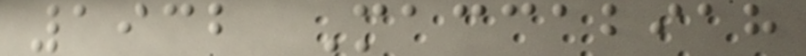1932 Maccabiah
